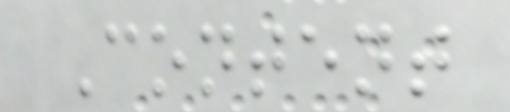Content
